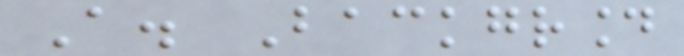A. Background
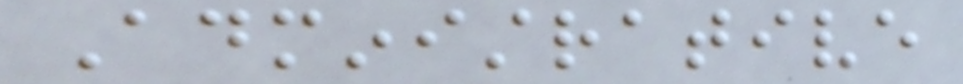Administrative
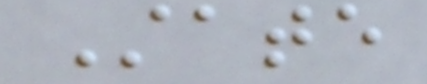State
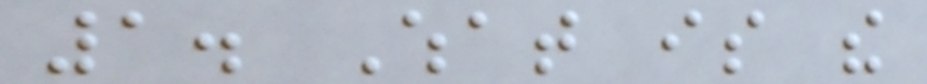1. What is the
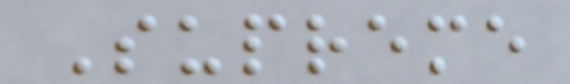Supreme
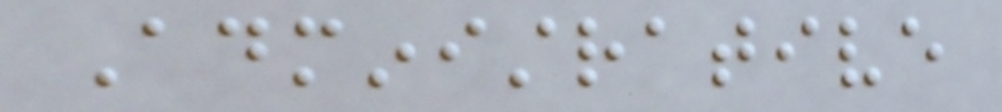Administrative
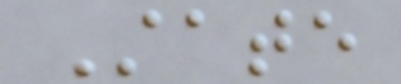State
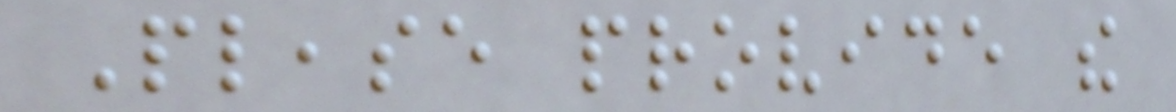Please provide the
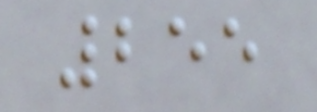255
